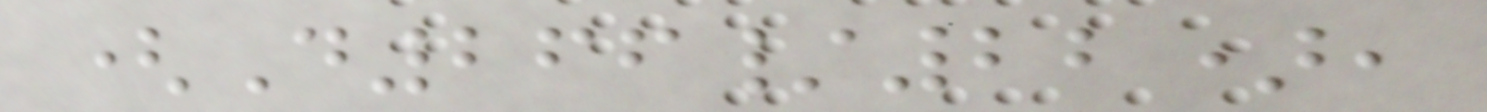(D266/22),
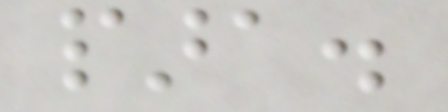para.
